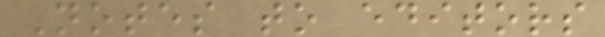Notes to editors
